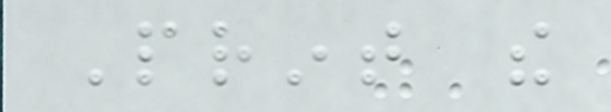Print the
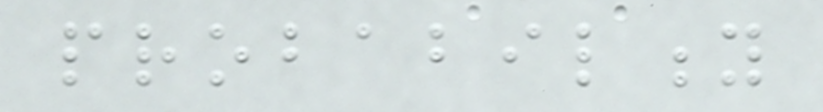probability
